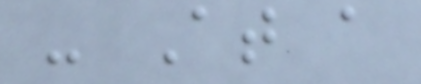- At a
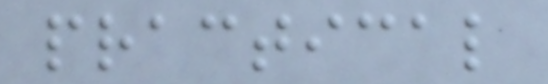practical
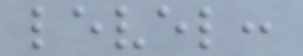level:
